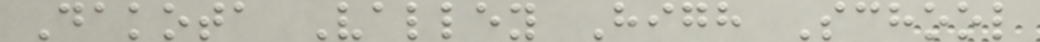Dakota Valley High School
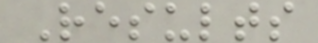Results
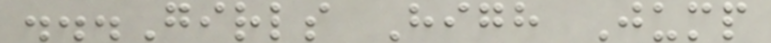...Girls High Jump
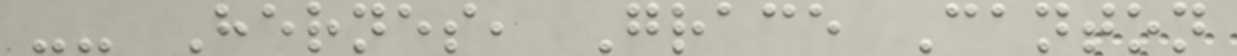-- Hernes, Grace Canton
